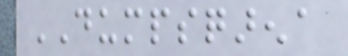DUMPSQARENA
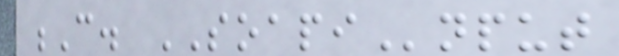C. SOAPInput
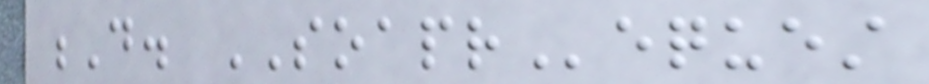D. SOAPRequest
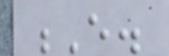E.
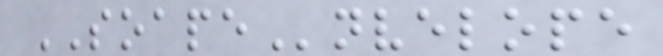SOAPEnvelope
